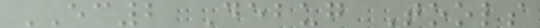EC2 Debug Tools
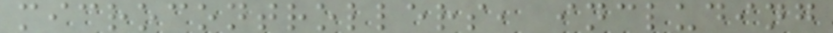microcontrollers, including
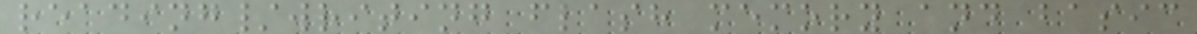reading/writing flash memory and basic
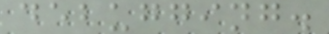debugging.
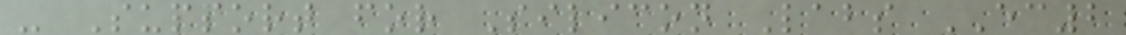- Support for Silicon Labs EC2
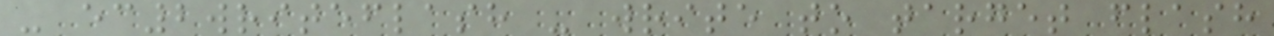- ec2writeflash - write to target flash
